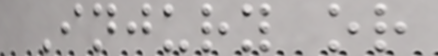Injury or
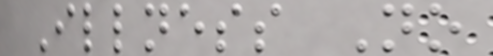Illness No
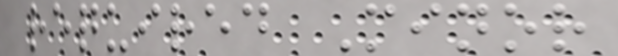required Minor
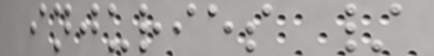injuries /
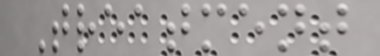Treatment
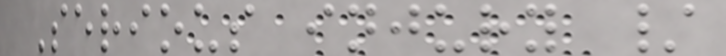Serious injury /
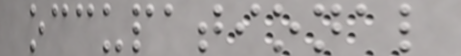occupational
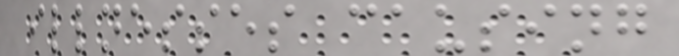illnesses causing
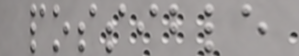possible
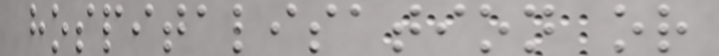hospitalisation or
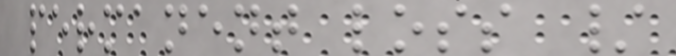permanent loss /
